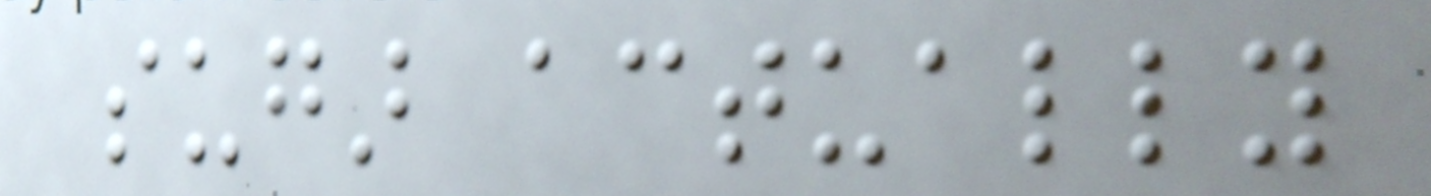sugar actually
